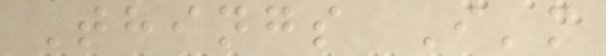Things I'm
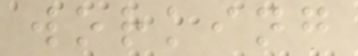working
